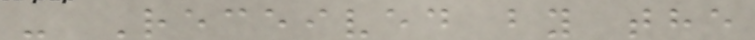- Received by the
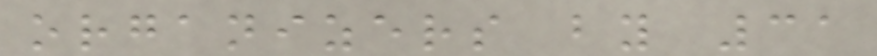organizers by 31
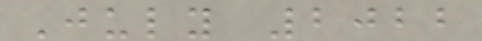July 2022
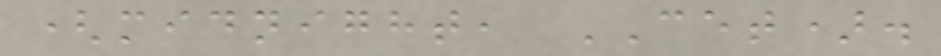(midnight, CET).
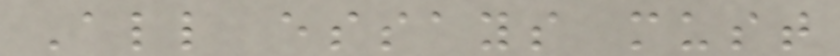All essays must
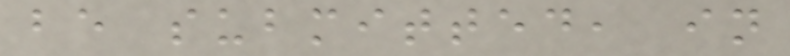be submitted, in
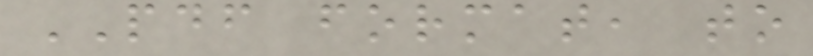PDF format, to
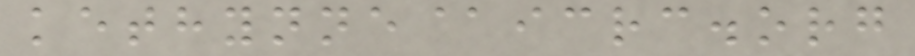kethynne@icrc.org
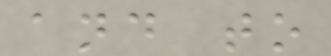and to
